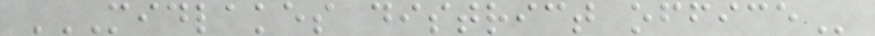MIDLAKES DISTRICT OFFICE
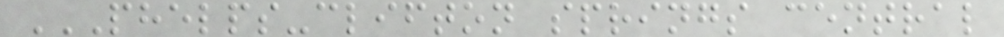PHELPS-CLIFTON SPRINGS CENTRAL
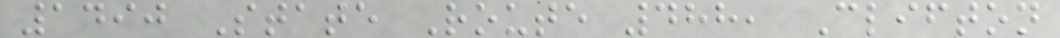1490 State Route 488, Clifton
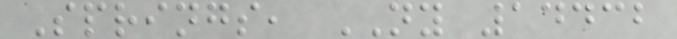Springs, NY 14432
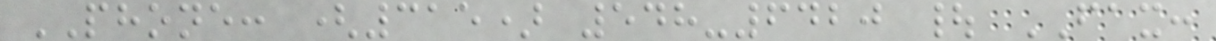PHONE: (315) 548-6420 | FAX:
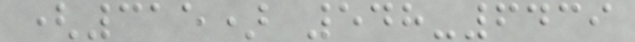(315) 548-6439
